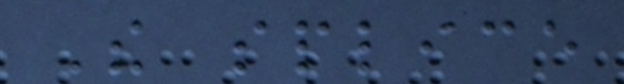The splice
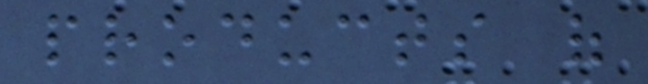products of
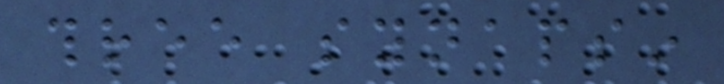three synapsin
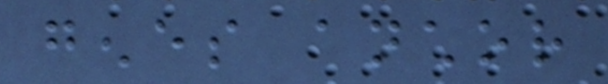genes anchor
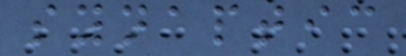synaptic
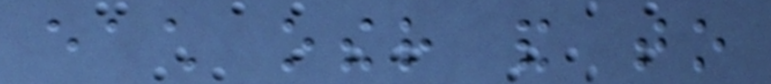each other and to
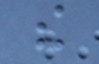the
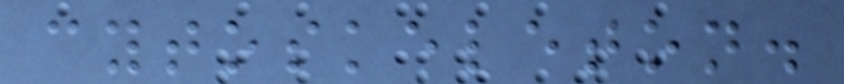cytoskeleton.
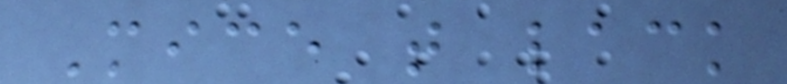Mice that lack
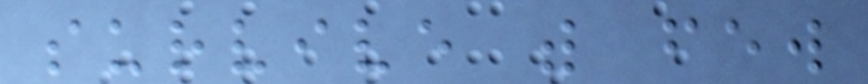survive with few
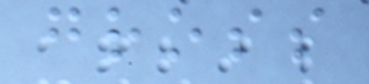gross
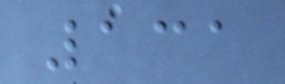131
